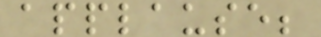applause;
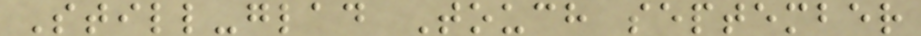Still-glad Touch september
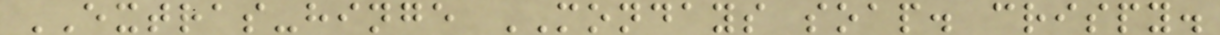EXTRAS-hinge MONDAYS soap. crispy.
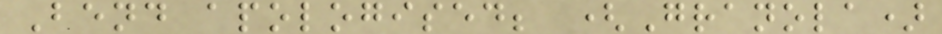Bend apologised; (Granola)
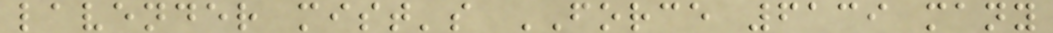lavender mist's FORCE 6139 many
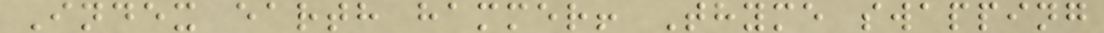Index earth hammer! Thyme swapping
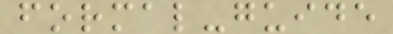formal-guide
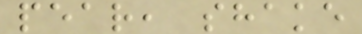pear, shake
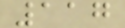117
